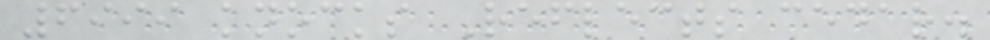6999 knocks Reflects cedar.
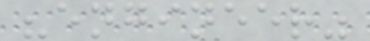"engineer"
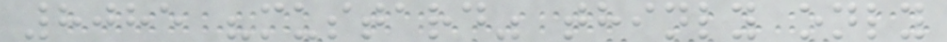8085 "mustard" thinly only
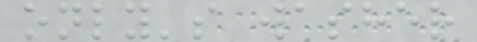only's washer
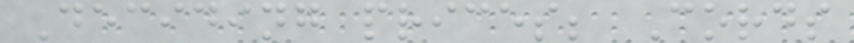Deciding prices; Cords
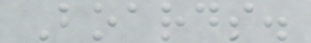Boards.
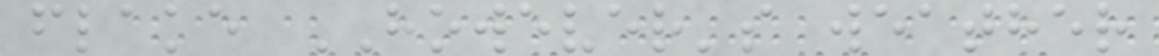flake HOWEVER's weather
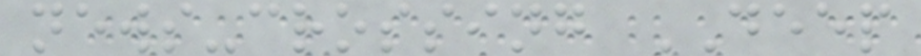news-crossing DEEP
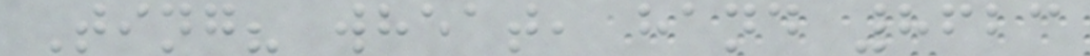Ting? wheat, hand 8623
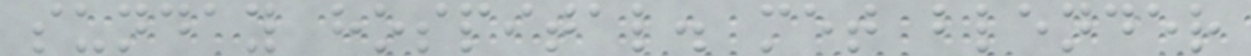sunday hospital. met blender
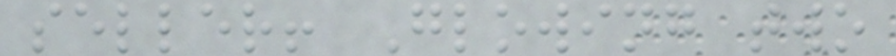seller! Glowing two
